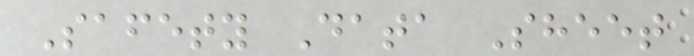Safety Data Sheet
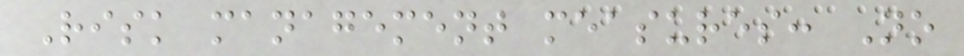Risk management measures: No
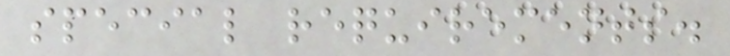special requirements.
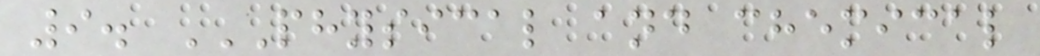9. PHYSICAL AND CHEMICAL
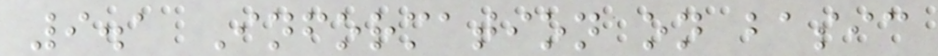9.1 Information on basic
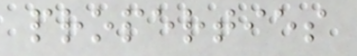properties
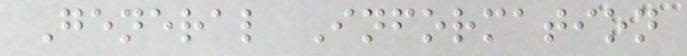General Information
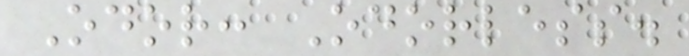Odor: Odorless.
